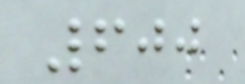600
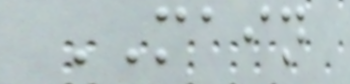MAIN
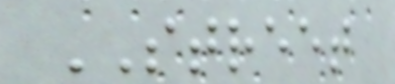STREET
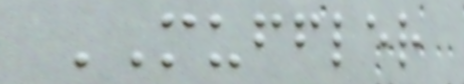MUFFLER
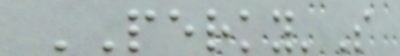PERKY'S
